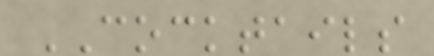COCKTAILS
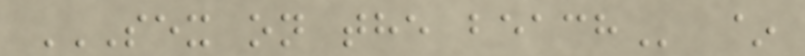SEX ON THE BEACH ~
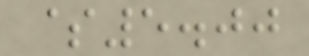$5.00
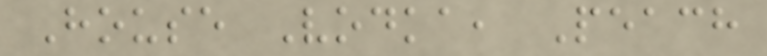House Vodka, Peach
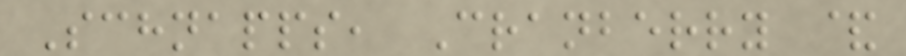Schnapps, Cranberry &
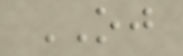OJ
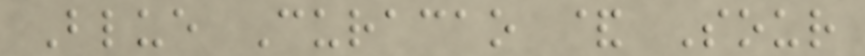Blue Curacao & Sour
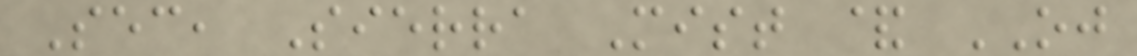Sec, Sierra Mist & OJ
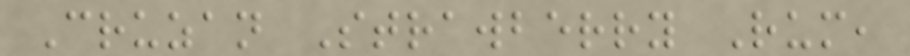Cruzan Strawberry Rum,
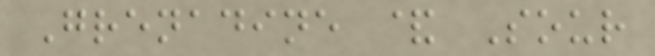Grenadine & Sour
